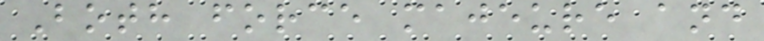Both force majeure and
